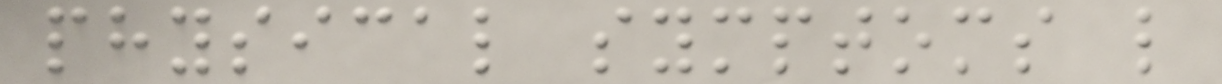physical symptoms like
